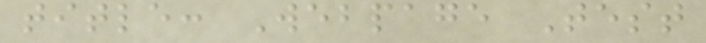title: Webpage Test
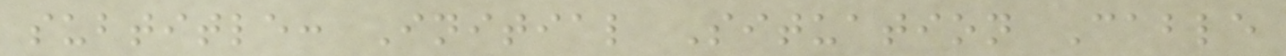subtitle: Initial Situation Cable
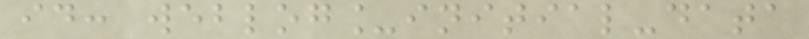id: weblog_initial-data
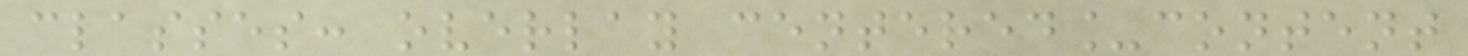classes: overlay centered_content
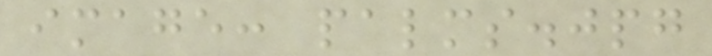image: palms.jpg
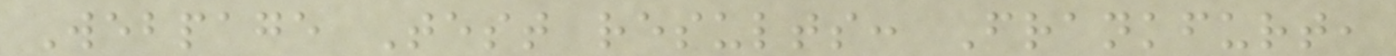Webpage Test results: Frankfurt,
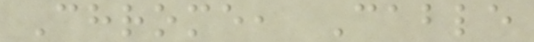Chrome, Cable
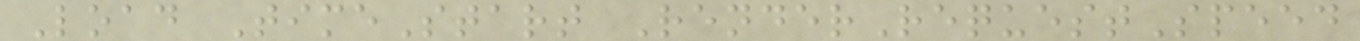Load TimeStart RenderRequestSpeed
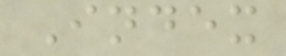Index
